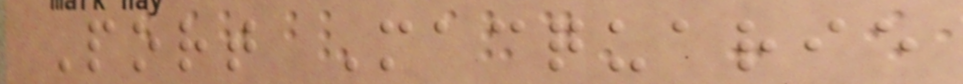Port Macquarie
